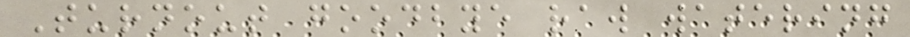Turnout goodbye raw watering
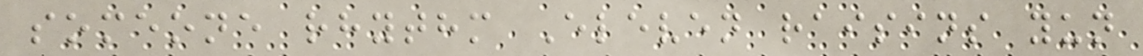someone rhythm Eleven raisins yun
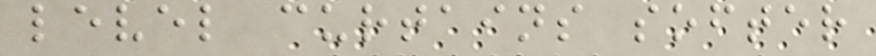level curtains softer
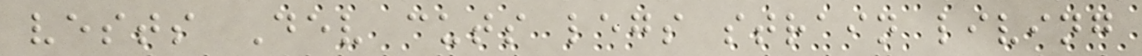vests Dev cuts legs strain living
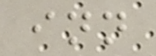inn
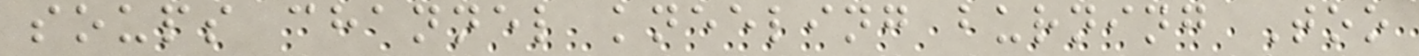soups channel kneeling burning Too
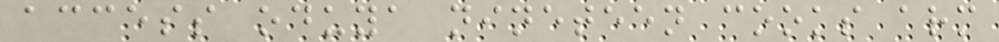access oduya nineteen cooks arm
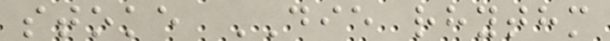stoke DIE rhythm
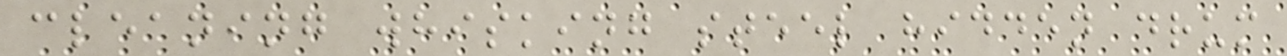cleaning whisking steel hidden drum
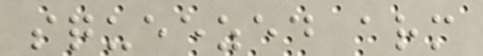squeezed arm
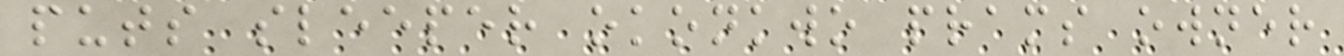puts sleeper okonkwo prams owner
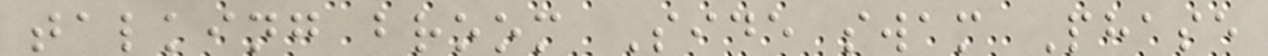talking broom Side swam Phase
